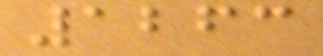1263
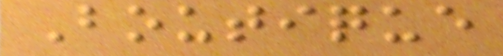Boutique
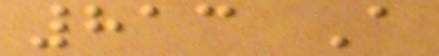813 A
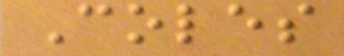Coles
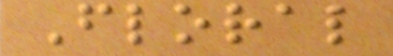Floral
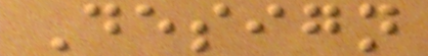Design
